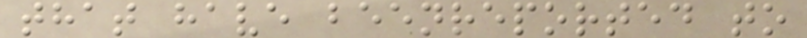that have beenreported to
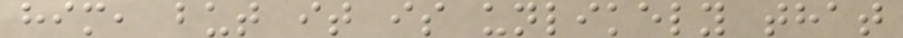him, but it is unlikely that
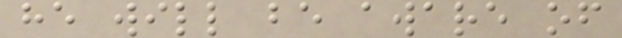he will be aware of
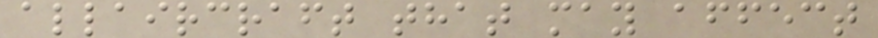allaircraft that may affect
